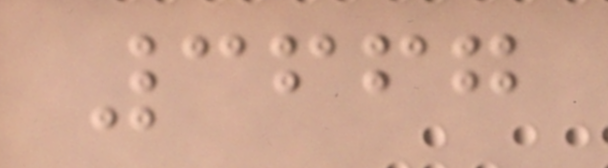3667
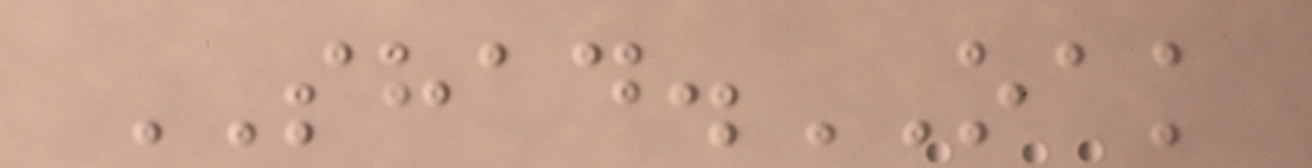SHAD.OAK
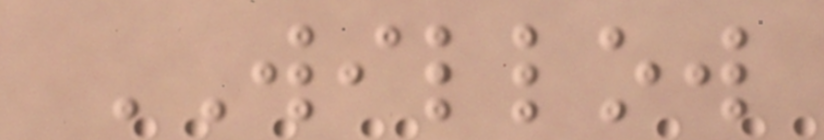WILLOW
